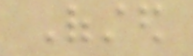Ofsted
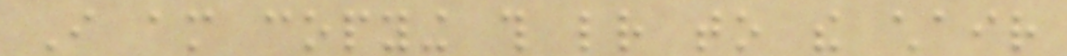I am copying this letter to the chair
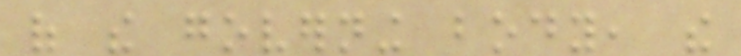of the governing body, the
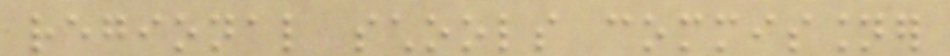regional schools commissioner
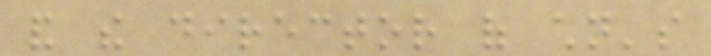and the director of children's
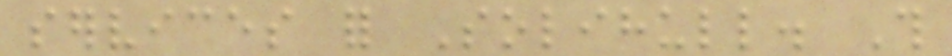services for Solihull. This
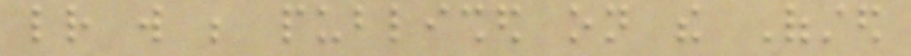letter will be published on the Ofsted
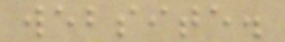website.
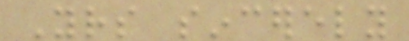Yours sincerely
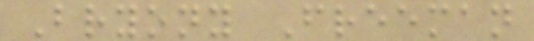Bryony Freeman
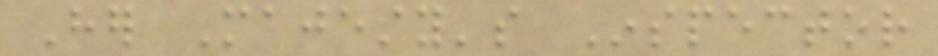Her Majesty's Inspector
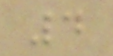4
